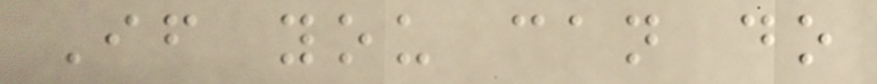If you can do
